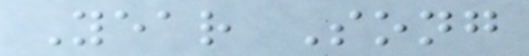Year Song
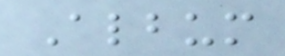Album
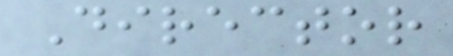Director
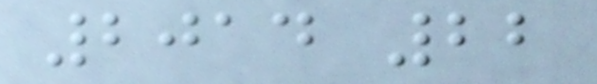2014 22
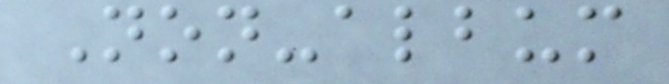Non-album
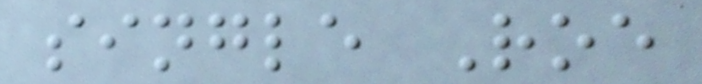single Roe
